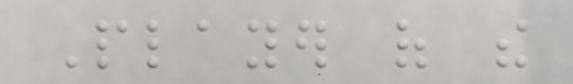Player of the
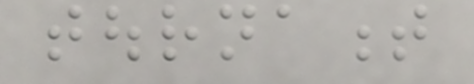tournament
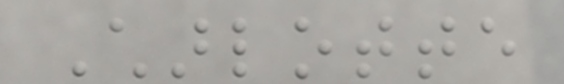Charlotte
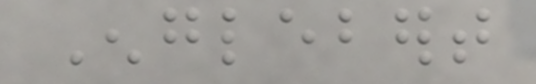Englebert
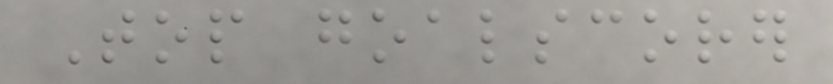Top goalscorer
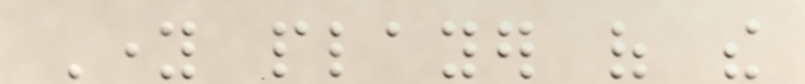Young player of the
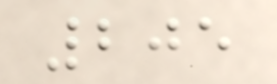205
